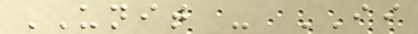UNIT - II
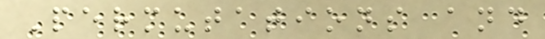Permutations and
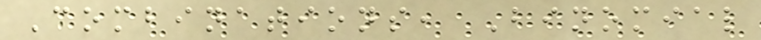Combinations, Binomial
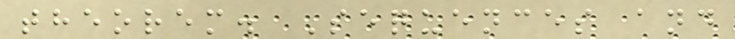theorem. Sequences and
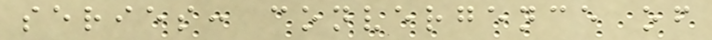series: convergence of
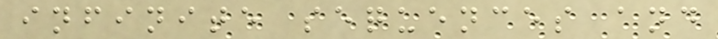infinite sequences and
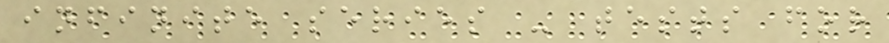infinite series - tests for
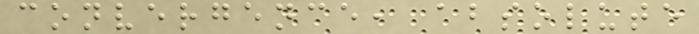convergence, absolute
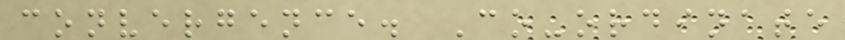convergence. Co-ordinate
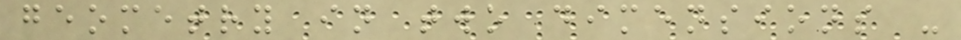geometry in two dimensions -
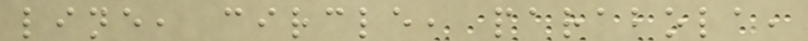line, circle, parabola,
